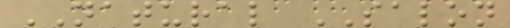NATURAL SALON
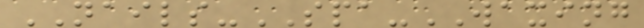NAILS-SPA-WAXING
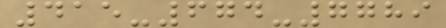415-674-7789
